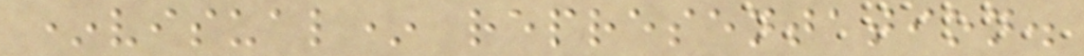*visual* representation.
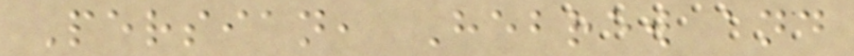Persian, Hebrew and
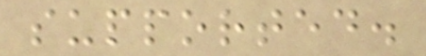supported.
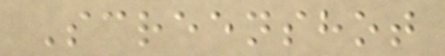Screenshot
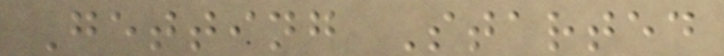Getting Started
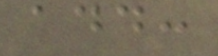add:
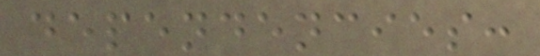dependencies:
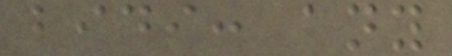bidi: any
